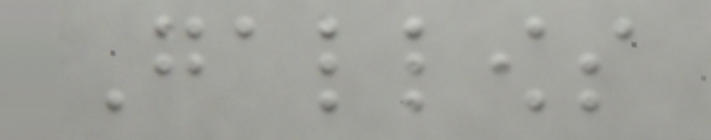Gallows
